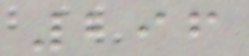296
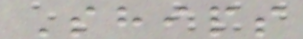Ships
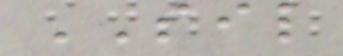SIL
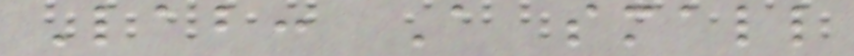Lab: A small
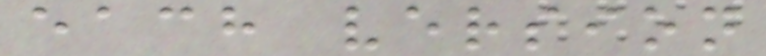each version
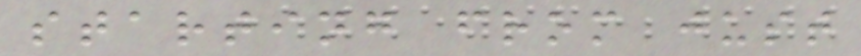starting from just
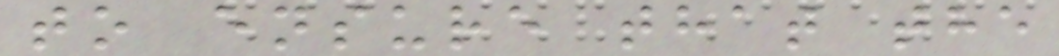to ensure that the
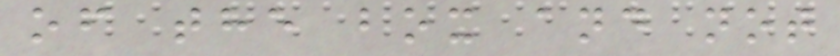of the box and not
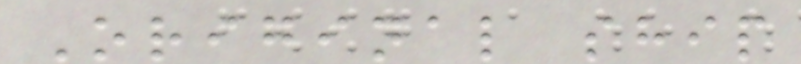Original ship
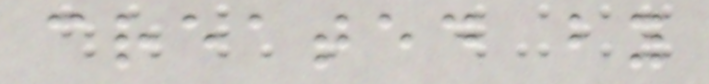created by
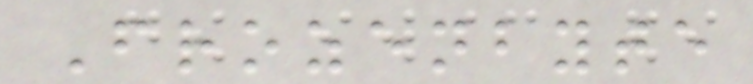Frozenbyte
